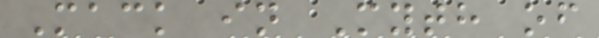Mack in Myth of
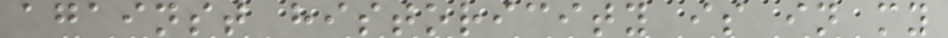against historicity is in my
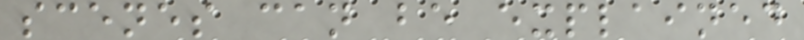scenes can be explained
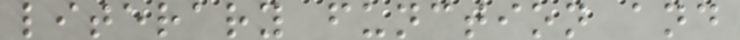literary function and
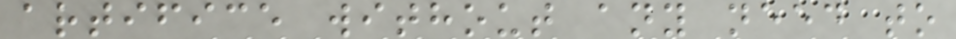artifice without any need to
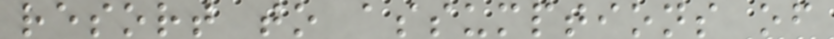resort to assumptions of
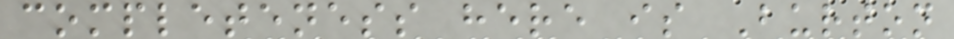completeness here is Burton
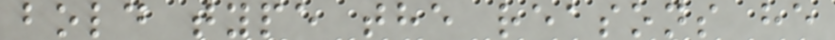bold type the reasons he
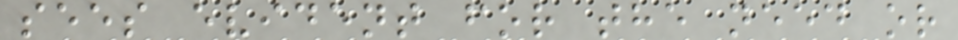sees evident for the need or
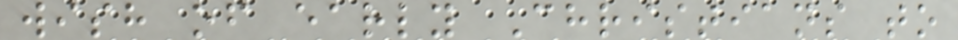wish of early Christians to
